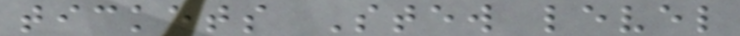tickets Stew level
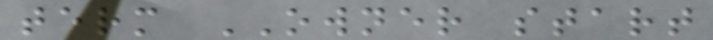term OWNER start
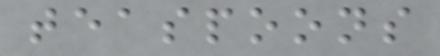teaspoons
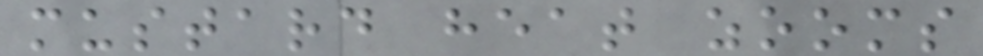mustard heat zooms
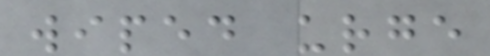wiped urge
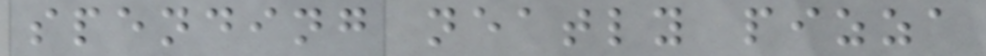spending neatly pizza
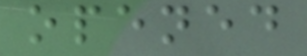opened
